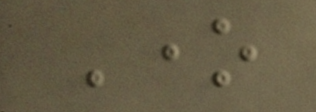One
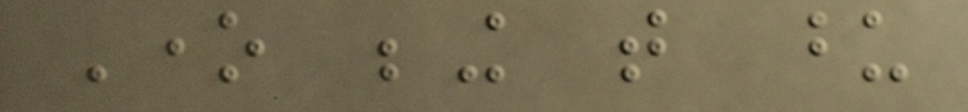One being that upon
